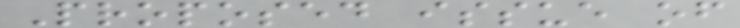Proposed issue of
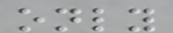only
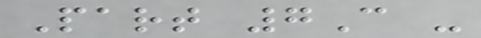Part 7C -
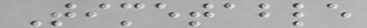Timetable
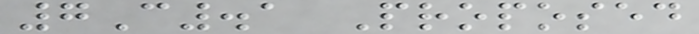7C.1 Proposed
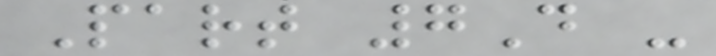Part 7D -
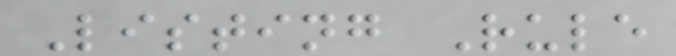Listing Rule
